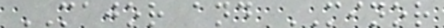MAJOR and MINOR
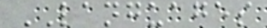LANGUAGES
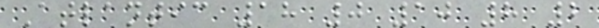Atlantic 18 0 10 8 2
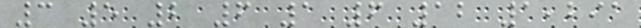3 5 2 6 1 6 12 1,291
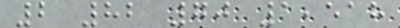2 82 70 1,518
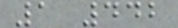1 442
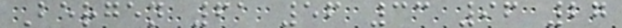Bergen 61 56 33 96 27
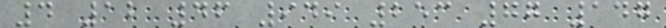4 12 46 949 253 77 147
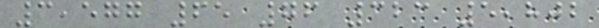3,577 65 76 323 5,802
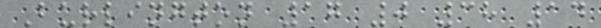Burlington 17 0 38 14
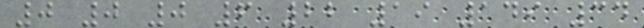0 0 0 6 22 19 149 34
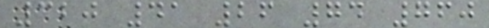320 41 26 74 760
